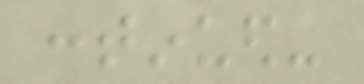continued-
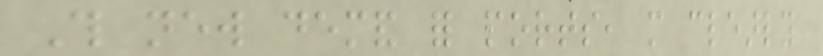This new demand for ports, more clearly
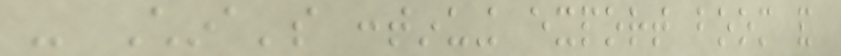- China's continuing export boom and
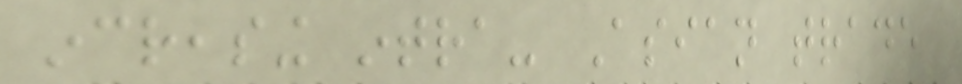increasing intra- Asian trade
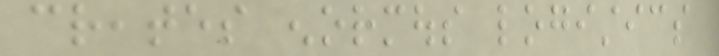creates enormous logistics
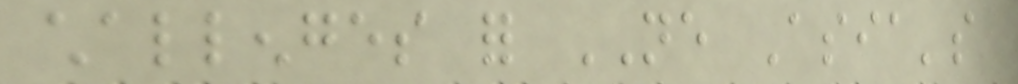challenges for NE Asia's
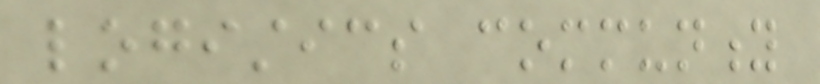logistics community
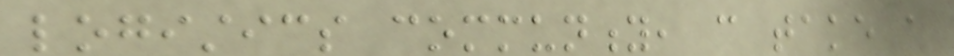logistics community, can take a
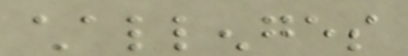challenges
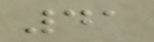41
